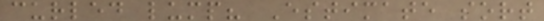curled lump? Estimate sort
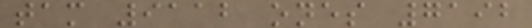tam 9112 ones 7192
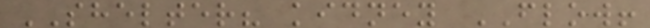SHELTER? kidney FLOW!
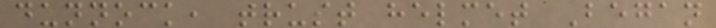dunnock, trust helmet Began
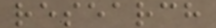research
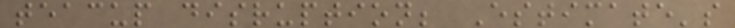teacup disruption; Estimate's
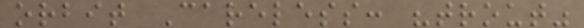orbit Careless: "trout"
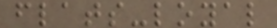flats-loyal
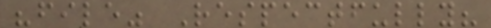"file" Respectfully?
